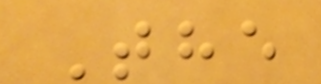The
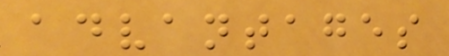advantages
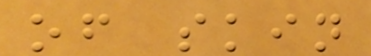of skin
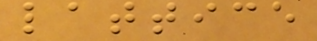lattice
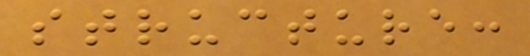structure:
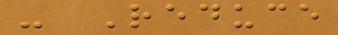- Reduce
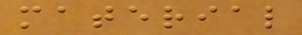material
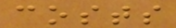costs
